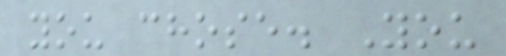you chose. You
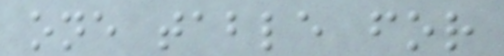one table for
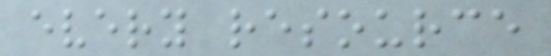every resource
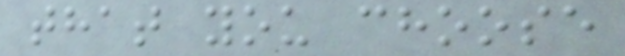that you choose
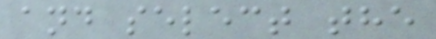and select the
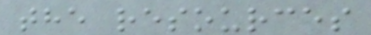the resources
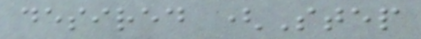desired (Step
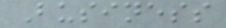Business
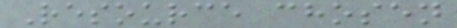Resource chosen
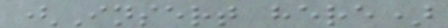(Insert here)
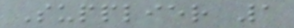Supplier 1
